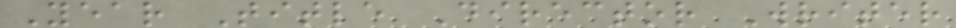Year Title Director Writer
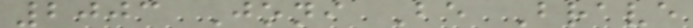2003 Joni Be Brave
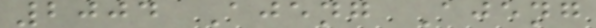2004 Ajeng Ajeng
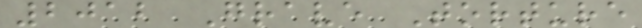2012 Grave Torture
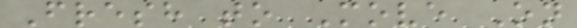Fresh to Move On
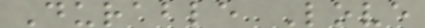Durable Love
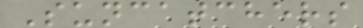Suncatchers
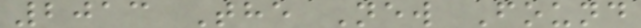2013 The New Found
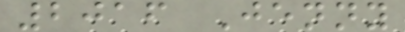2016 Jenny
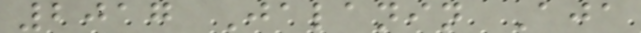2017 Jalanin Aja
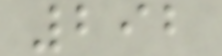292
